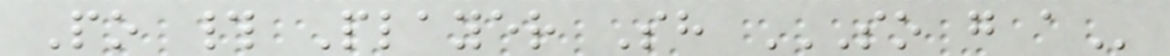Po # Player Sh SO G A
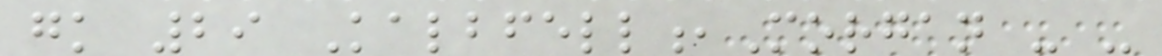gk 29 Kalbfell,Morgan - -
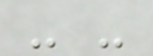- -
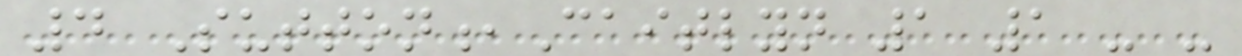4 Sutton,Caitlyn 1 1 - -
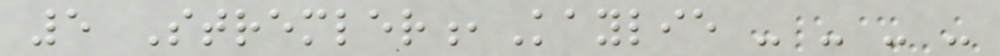5 Stremler,Kaylie - - - -
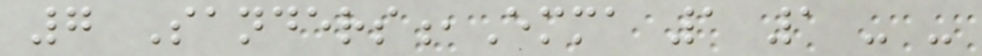7 Sanders,Emma 1 1 - -
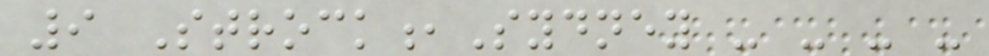9 Strock,Sydney - - - -
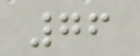76
